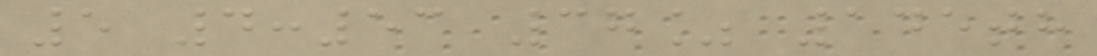5 4:53 37% 145th
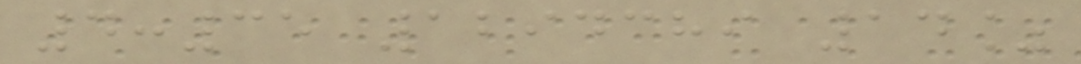4:35 1294389 14%
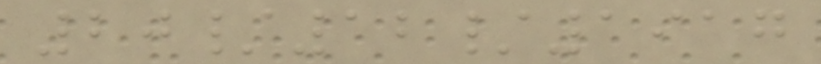20/12/1917
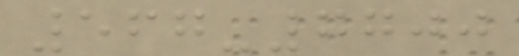567-7700
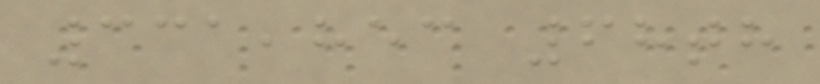331,853 68th
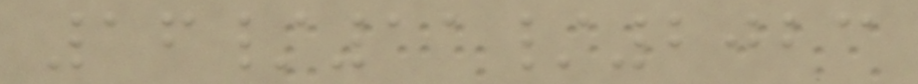16/11/2023
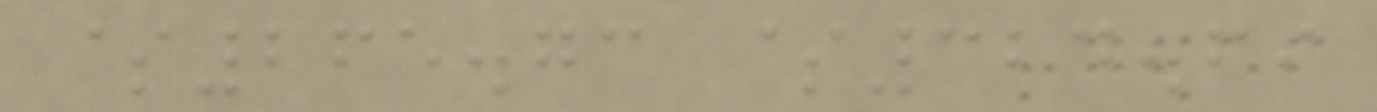$265.73 $324.69
